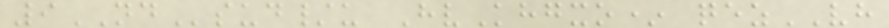9NDsud/u HvKhgxo* qezVH
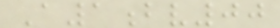A1bv00
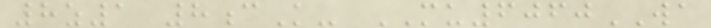8z1 8cK- MU6060WA
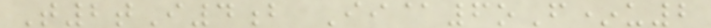T2tI4b Ii@6oF*u2
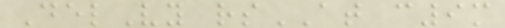DelVy rsAT c9m
